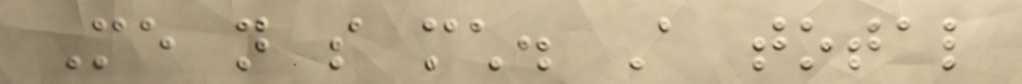Me not so much. A total
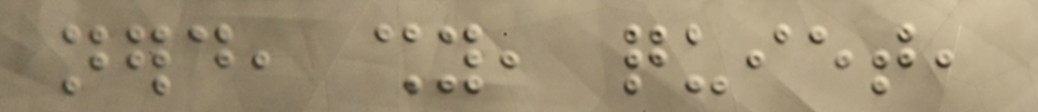nerd, shy, quiet,
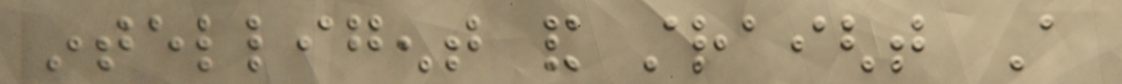intelligent and straight A
